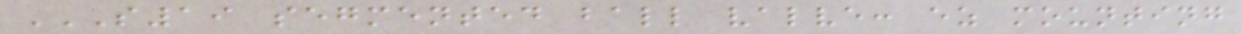S19 SEGMENTED BALL VALVE: EZ MOUNTING
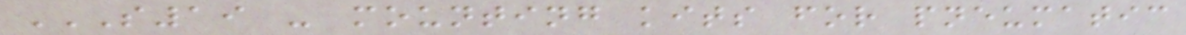S19 - MOUNTING KITS FOR PNEUMATIC
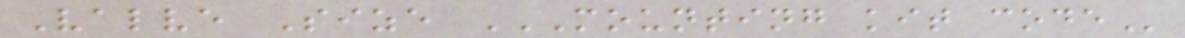Valve Size MOUNTING KIT CODE
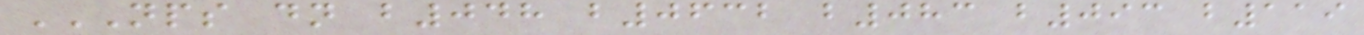NPS DN B048 B0632 B083 B093 B119
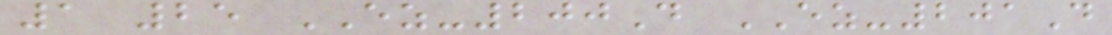1 25 EZ-200D EZ-201D
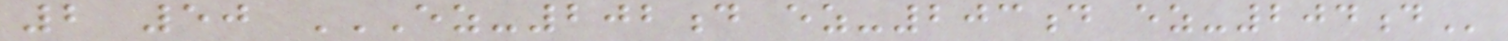2 50 EZ-202D EZ-203D EZ-204D
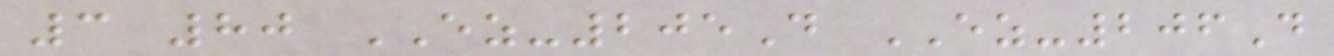3 80 EZ-205D EZ-206D
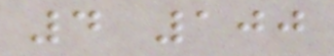4 100
